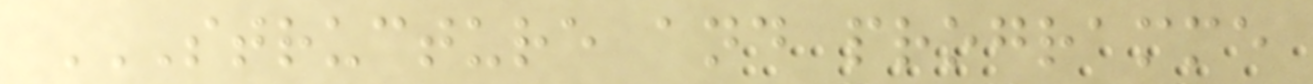STRUCTURE AND PROGRAMME
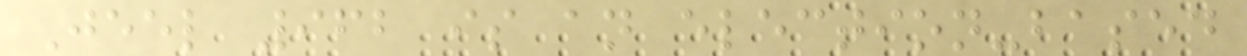Jeel 962 is an election-based
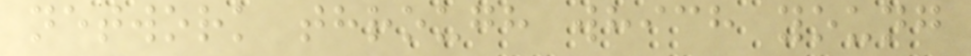network through which young
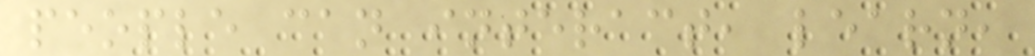people can interact, learn,
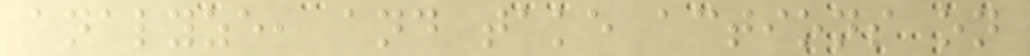analyze, and take actions on
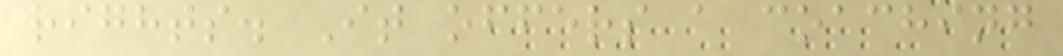rights. It offers a coaching
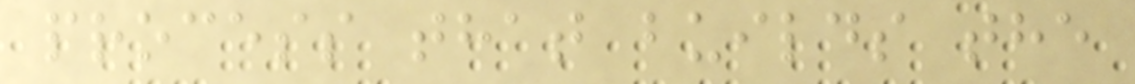process that builds the
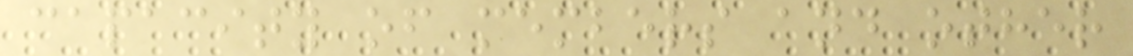capacity of members and other
